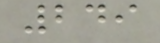249
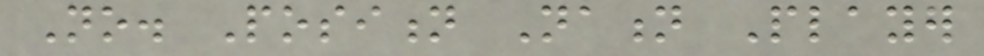No. Position Nation Player
